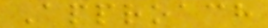Approach
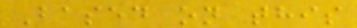Based on this
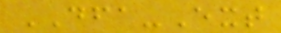DFA-Ext
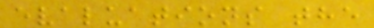evaluations the
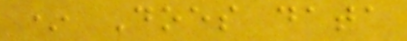* Does data
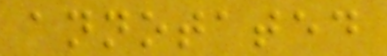annotated
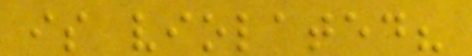is violated?
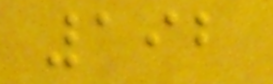192
